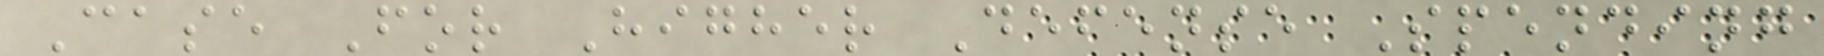Case For Higher Defense Spending
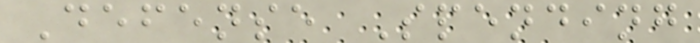Defense Spending
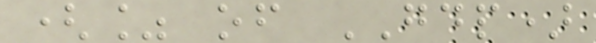(% of GDP)
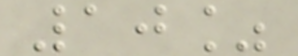10%
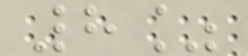8%
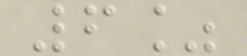6%
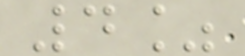4%
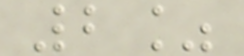2%
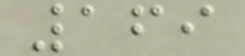169
